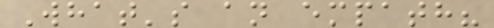What's an empath?
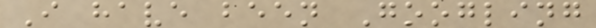I have been Googling
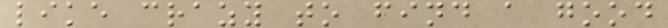like crazy to find a good
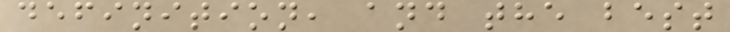definition, and the best
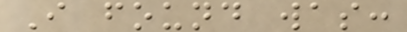I found was:
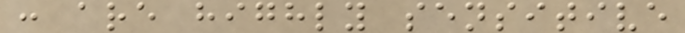: are highly sensitive
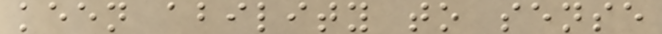keen ability to sense
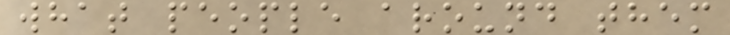what people around them
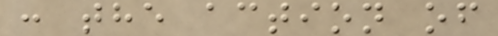: the action of
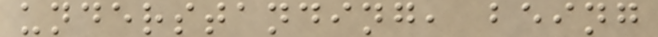understanding, being
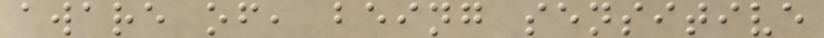aware of, being sensitive
